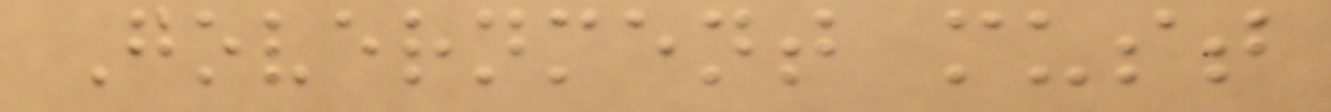Government must
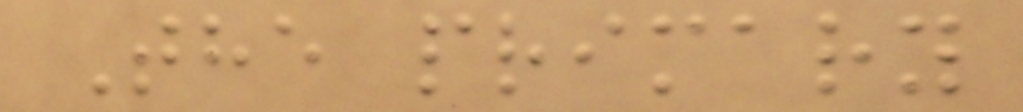The primary
